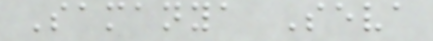Samanya Seva
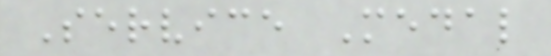Service Medal
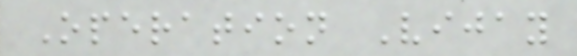Operation Vijay
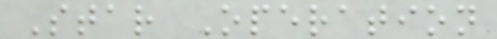Star Operation
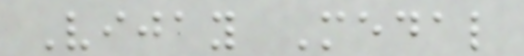Vijay Medal
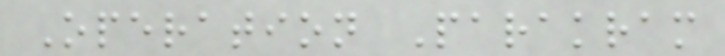Operation Parakram
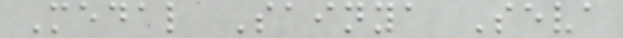Medal Sainya Seva
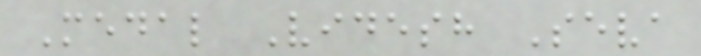Medal Videsh Seva
